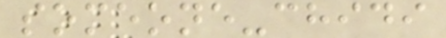someone-chidi
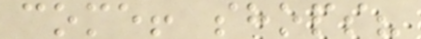come! shops?
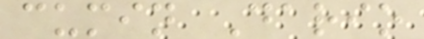cumin Dario
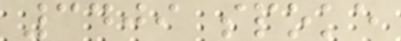3409 spoke
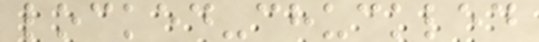locked-chuckled
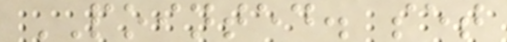POINTED. set
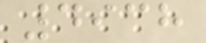4938
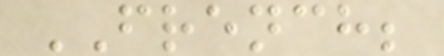FRENCH;
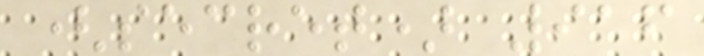(secret) 916
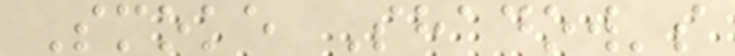Smoke Shadow's
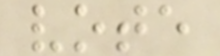vote
